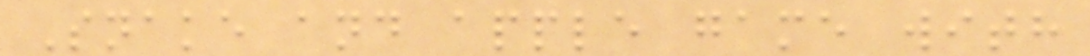Snake and apple game with
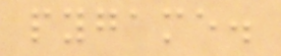pygame.
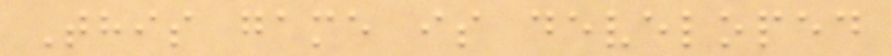This game is developed
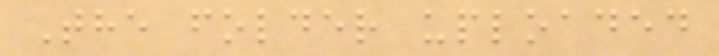The folder uploaded
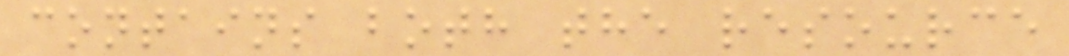contains both the resource
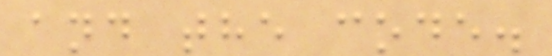and the code.
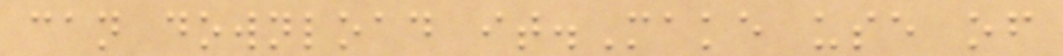can download it.Make use of
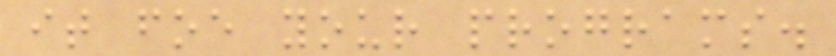it foe your programs.
